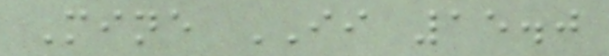Mine II 15.0
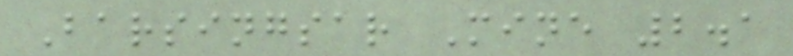Barsingsar Mine 2.1
